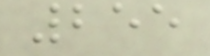255
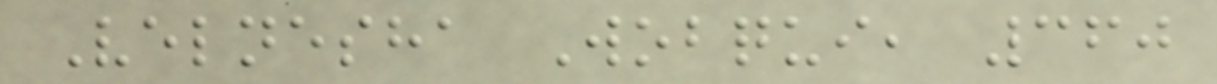Velnesha Wobqui, 360
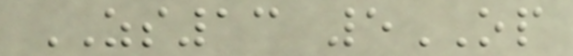ZS13 5OP
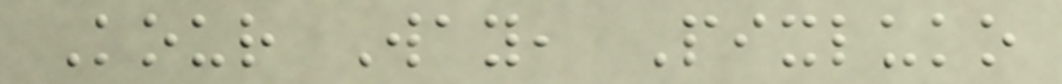Kour Way, Pixluko
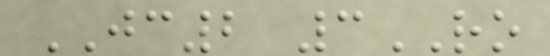JC2 3RO
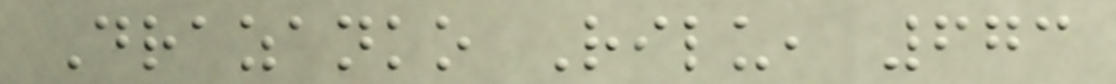Drazanko Rilu, 673
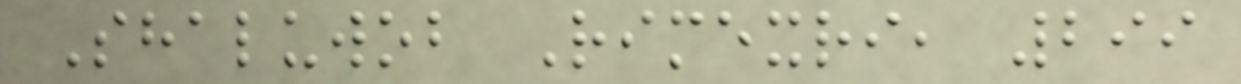Shaluwob Rimexri, 299
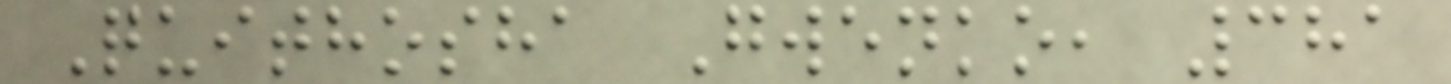Quithosha Gwenko, 381
